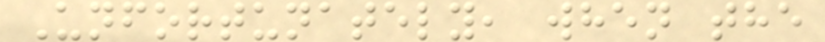Unfortunately, when the
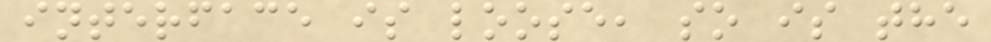interface is loose, so is the
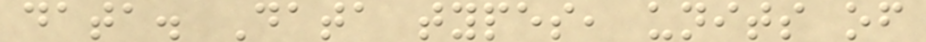data. Data types, units of
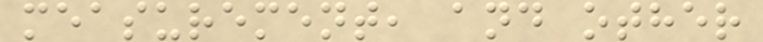measurement, and other
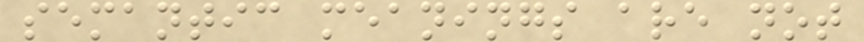semantic meanings are not
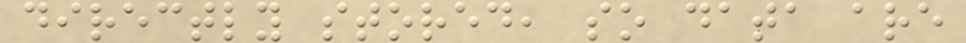directly stored, so data are
